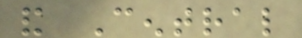and Central
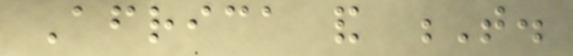Africa and T.
